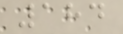184
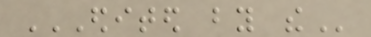EDITED BY THE
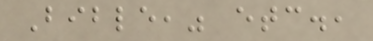Bible," etc.,
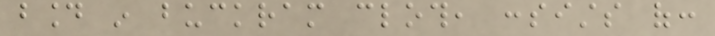bound in buckram cloth, consists of:
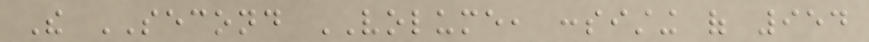The SECOND VOLUME, consisting of 954
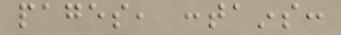pages, contains:
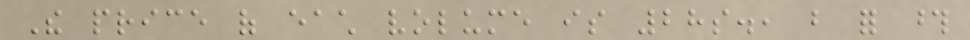The price of each volume is 28s., but for those
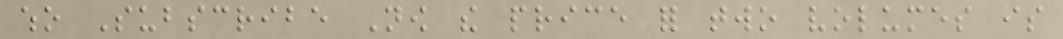who Subscribe Now the price for two volumes is
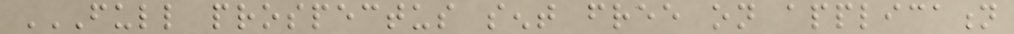FULL PROSPECTUS SENT FREE ON APPLICATION
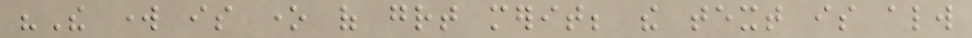"The work is one of great merit; the text is always
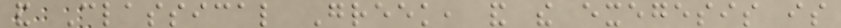and Classical Greek, and the exegesis is
